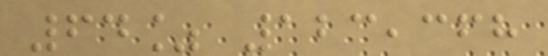64% 123,368
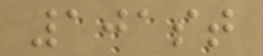101st
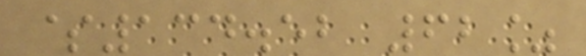$134.52 62%
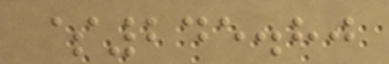$245.80
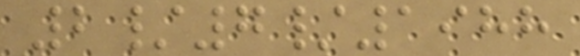2/7/1988
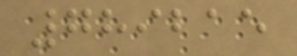789215
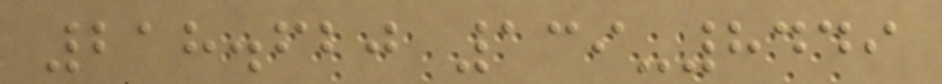218.620 139-8449
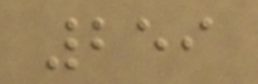259
